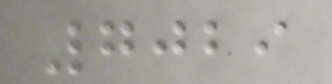7029
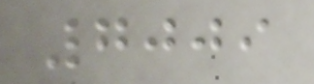7009
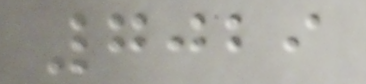7029
